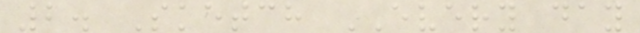2. Sketch EVERY day
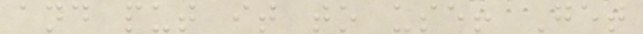and put it to use! Get
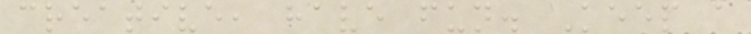creative, have fun. Keep a
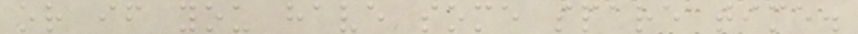or if you have some spare time.
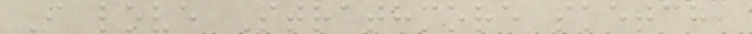I love Strathmore sketch,
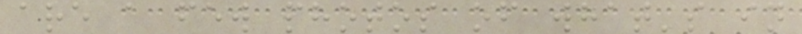are a few photos of what's in
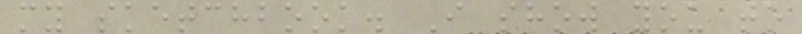my sketchbook. I show you to
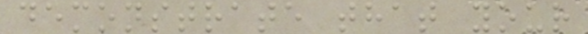demonstrate that your
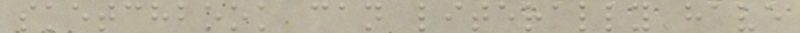sketchbook can literally have
